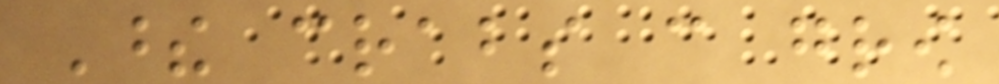These crabs can grow
